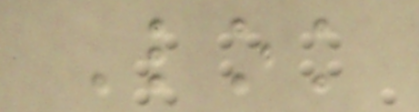Lok
